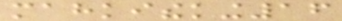mahkitheking16
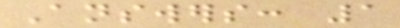Answers: 1
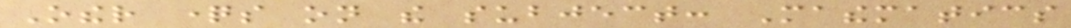Other questions on the subject: Mathematics
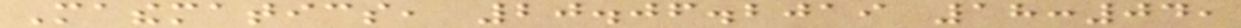Mathematics, 20.06.2019 18:04,
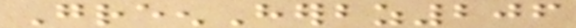GreenHerbz206
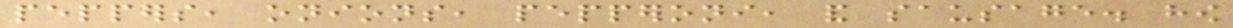peppers, onions, pepperoni, and sausage. how
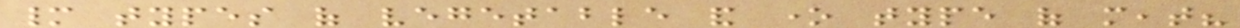many types of vegetable and one type of meat?
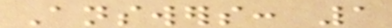Answers: 1
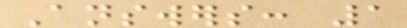Answers: 1
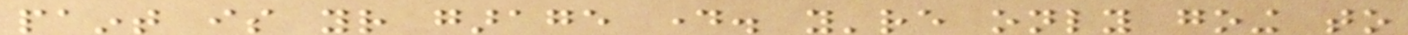paint is your garage day. you're only going to
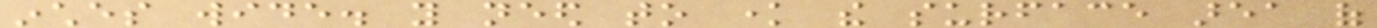inches wide. you need to know the surface area of
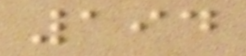194
